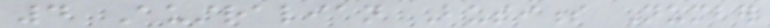4 Australian Business Number
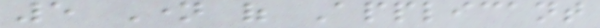5 Name of Applicant
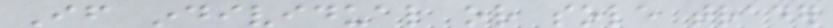If individual or sole trader
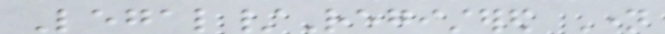Legal/Registered Name
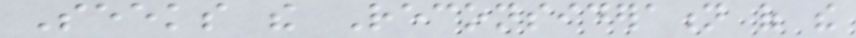Seeks the Reconsideration of the
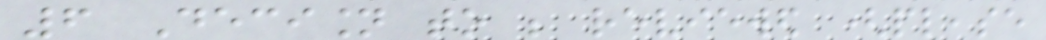6 Decision to be reviewed (please
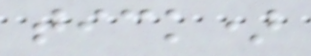tick)
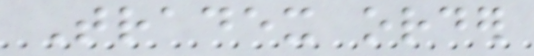Tradex order
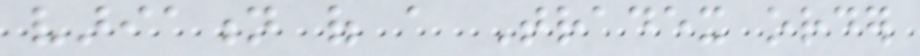variation of a Tradex order
